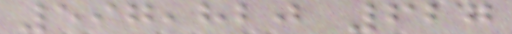597,820 627
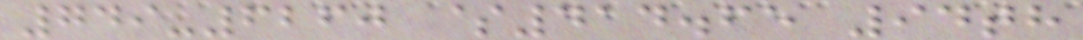749-6260 $414.65 94th
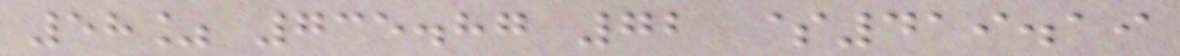58% 735.87 72 $419.19
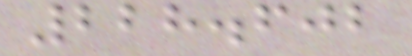228.602
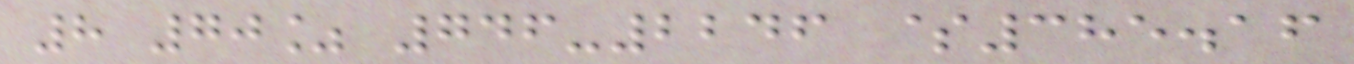8 70% 746-2246 $385.16
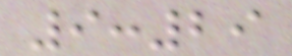9:29
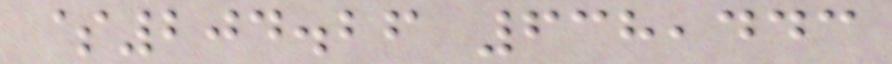$204.26 638,443
